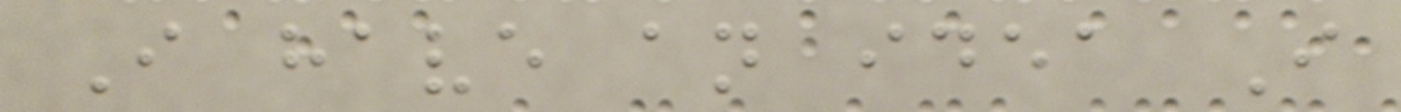I have an idea I
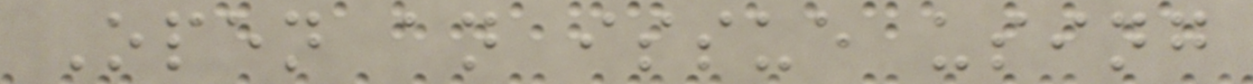Open an issue using
